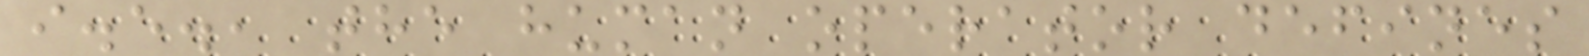i.e., the human operator defines
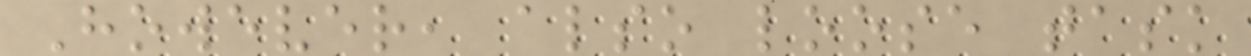However, also loose task
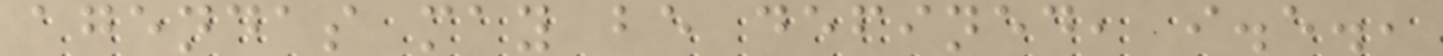agendas may be defined, i.e.,
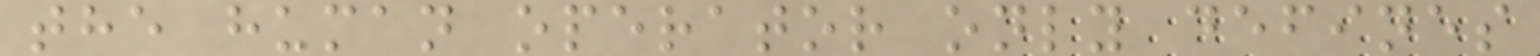the human operator only defines
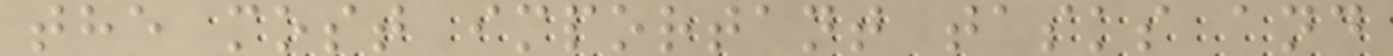the most important tasks and
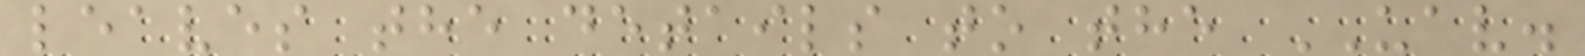leaves the details to the UAV.
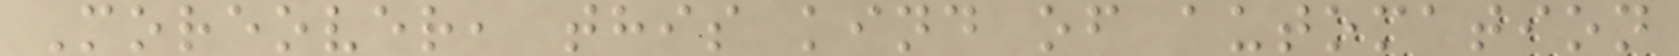Moreover, this kind of automation
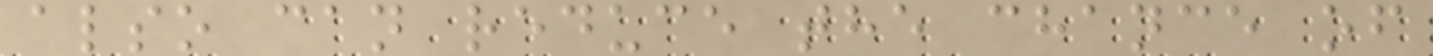also can reduce the chance of
